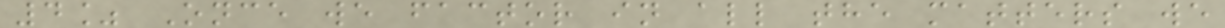4% Once we factor in all the matters we
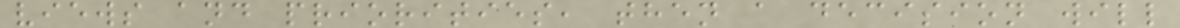views and priorities, then a decision will
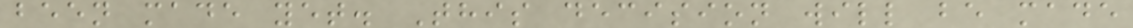been made yet. This decision will be made
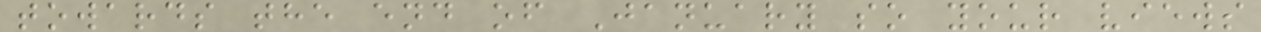towards the end of January so your views
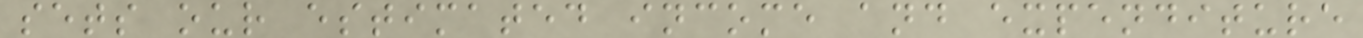sets our estimated income and expenditure
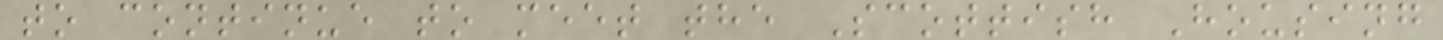to continue to meet the Scottish Housing
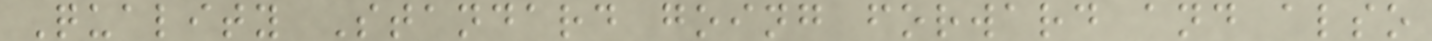Quality Standard going forward and also
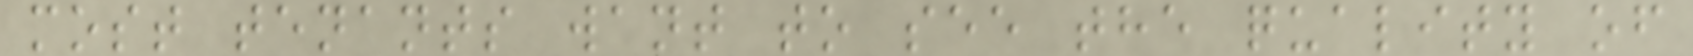most tenants want to see the quality of
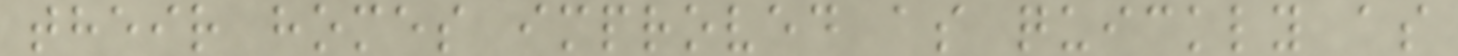their homes improved as quickly as
